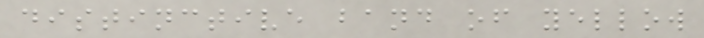distinctive band of yellow
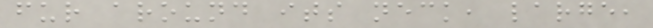fur around its neck, large,
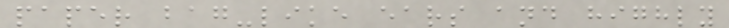paper bag-like ears and highly
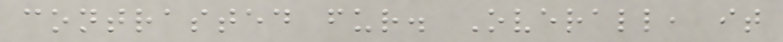contrasted fur. Overall, it
